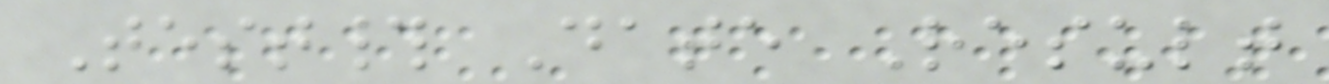Test# Date Result
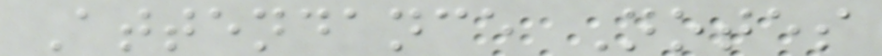Attendance Notes
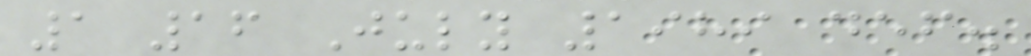1 16 July 1989 def.
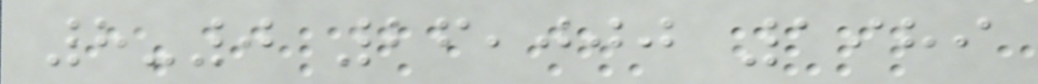8-0 26,000 1989
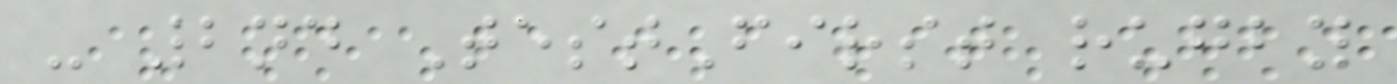- 2nd TestFirst rugby
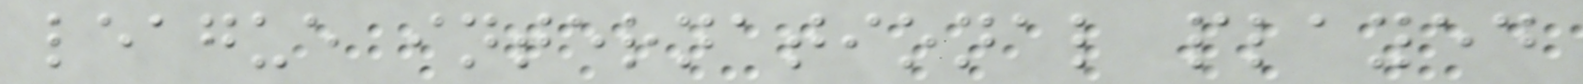league international played
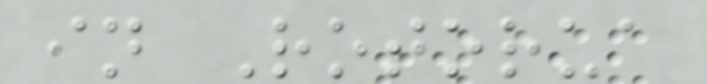in Rotorua
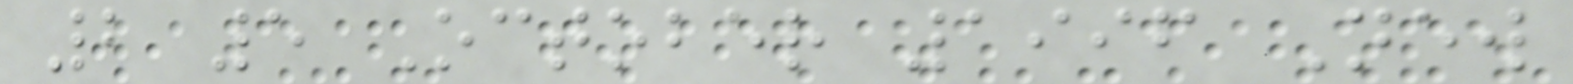2 5 October 1996 New
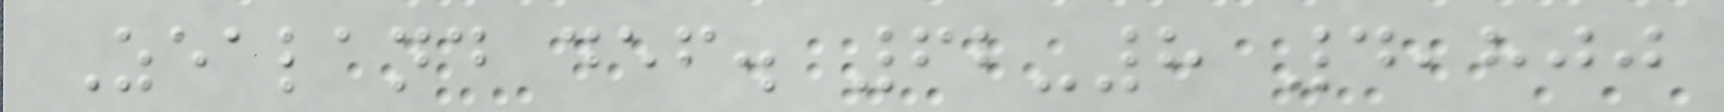Zealand def. 62-8 4,800
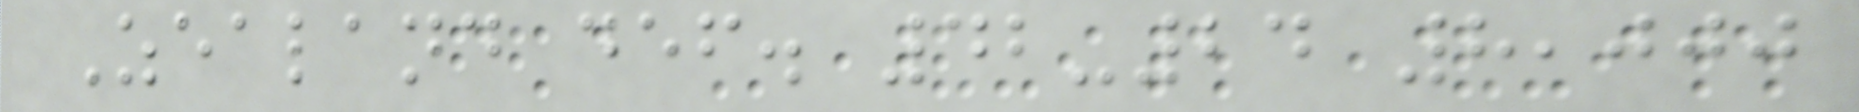Zealand def. 42-24 8,000
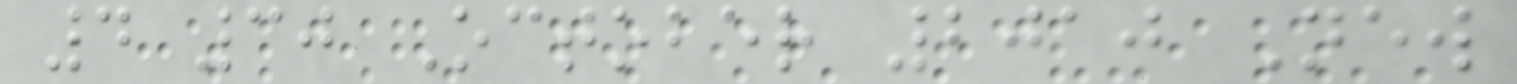4 30 October 2010 New
